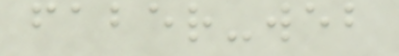faber-web
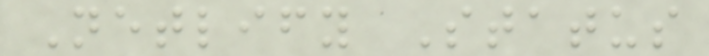Netlify Status
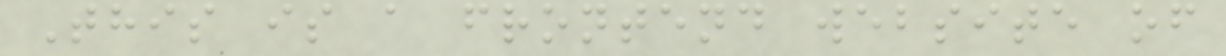This is a frontend website of
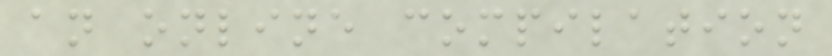an online compilation
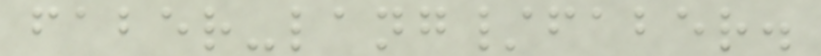faber-lang/faber.
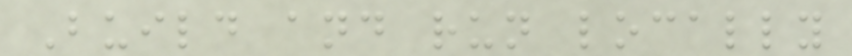Build and run locally
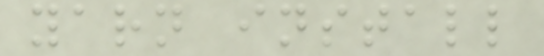yarn install
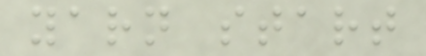yarn start
